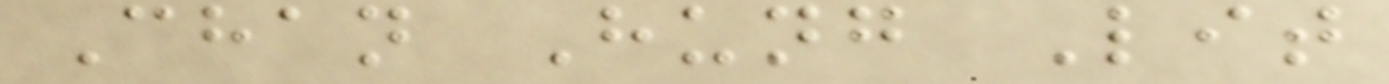Chan Hung Lit
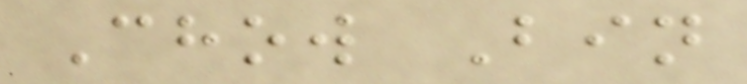Chow Bin
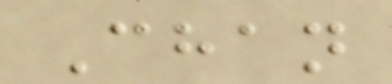Chan
